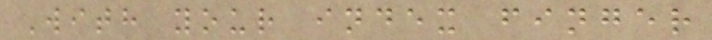With your index finger
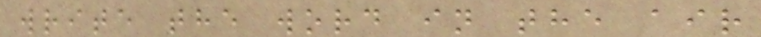write the word in the air
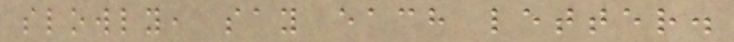slowly, say each letter.
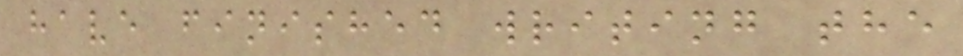have finished writing the
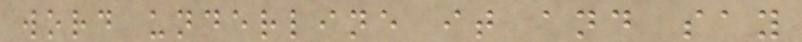word underline it and say
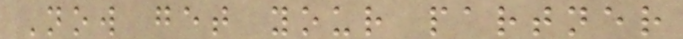Now get your partner
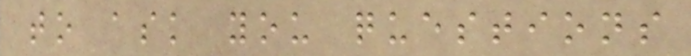to ask you questions
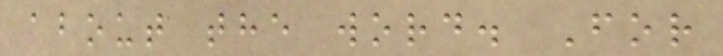about the word. For
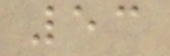53
